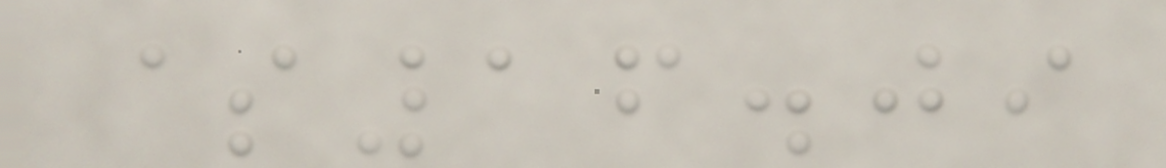$16.09
